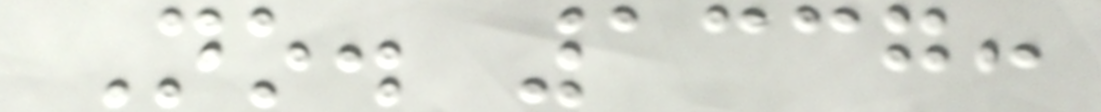No. 1337:
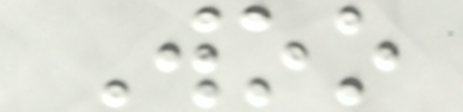Woo
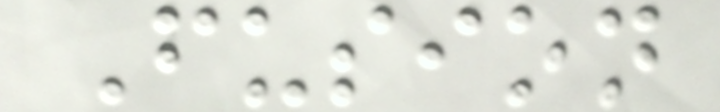Fusion
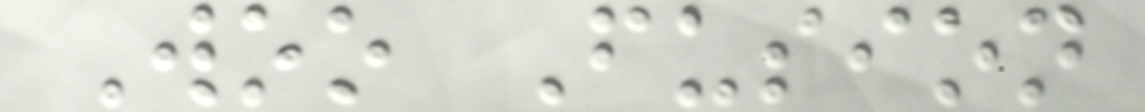Woo Fusion
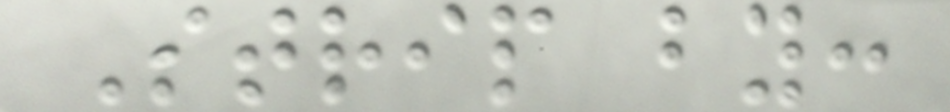Strip by:
